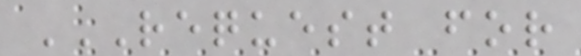REQUEST FOR
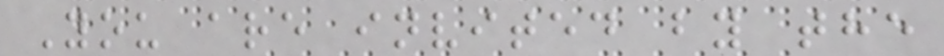You are invited by the
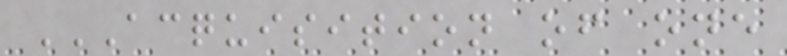ACQUISITION OF ONE
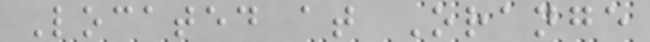Located at Orange
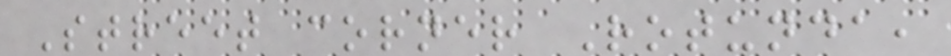Street corner Rotunda,
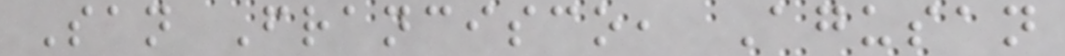San Francisco, Agusan
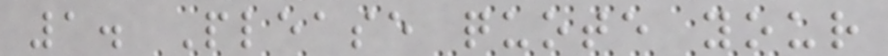1. Please quote your
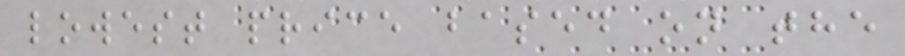lowest price based on the
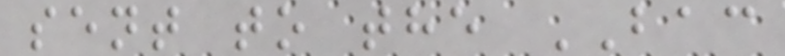sent to the BAC
